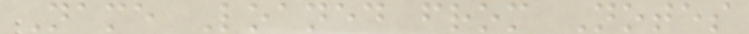Name Loaned from Notes
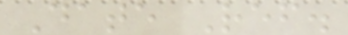Date Ref.
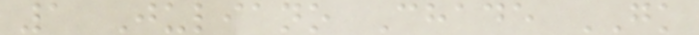1 Juliano Chade GK
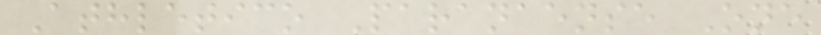Athletico Paranaense One
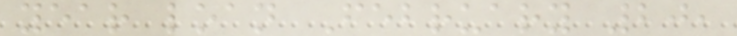year loan February 20,
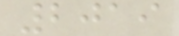2019
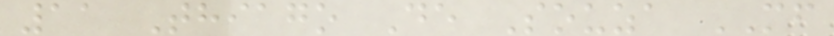11 Thiago De Souza MF
